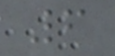6
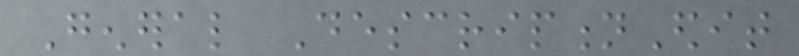General DescriptionEdit
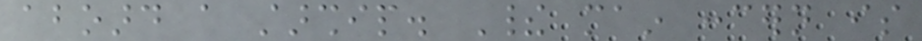aboard a starship. Their main concern is
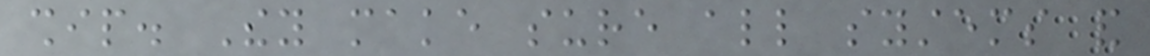ship. They make sure all systems and
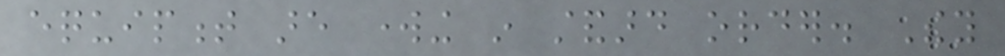equipment are working in standard order. They
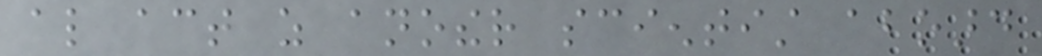also act as another scientist aboard
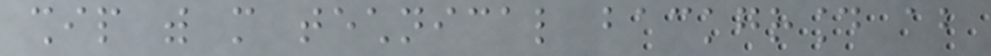ship with more technical background about
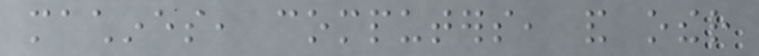machines, computers, and other
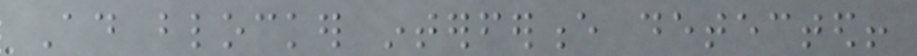Ad blocker interference detected!
